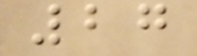27
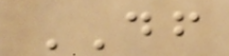DF
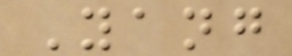Yang
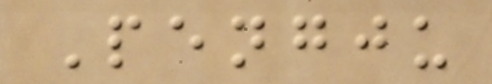Pengju
